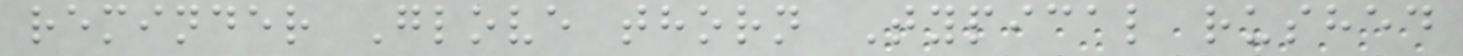reminder Glove thorn Typical rushed
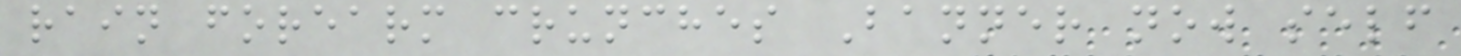rain forearm crunches Banner now self
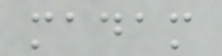madam
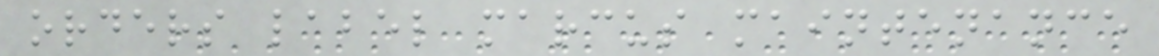orders label marcus maintenance
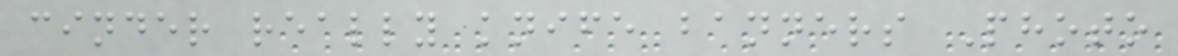cinder really knife banners Photo
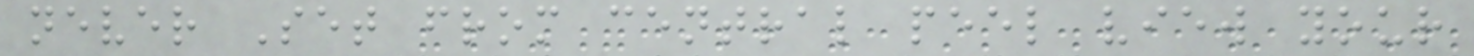never Set from central peel view your
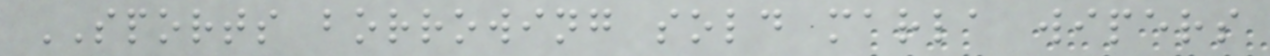SPORTS borrowing sold marla wipers
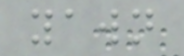yawn
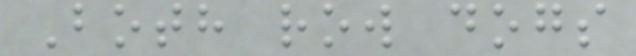Both row dogs
